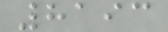8193
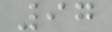97
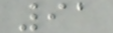91
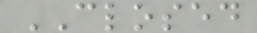CLOSED
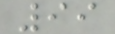99
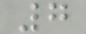7
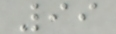99
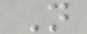N
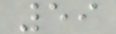59
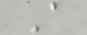A
